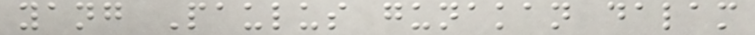yang Paulus gunakan dalam
